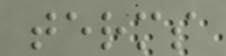terms
